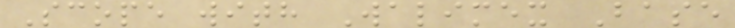Scope with Walimex Base
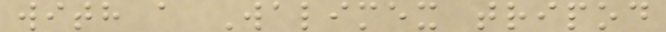with a Walimex tripod
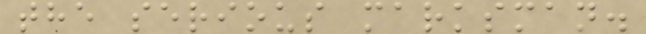the serious marksman.
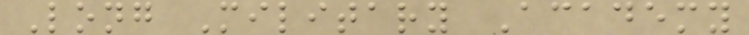Long Military Academy
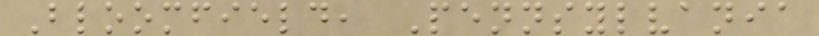Bloomfield, Pennsylvania
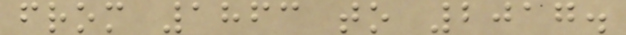from 1863 to 2017.
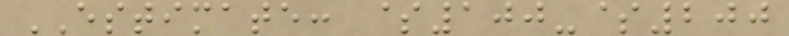ESTIMATE: $100-$200
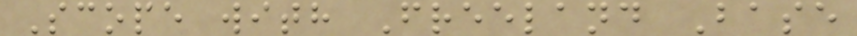Scope with Freeland Base
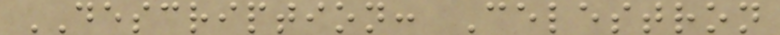DESCRIPTION: Celestron
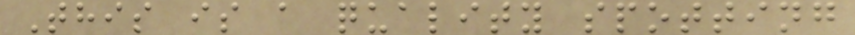This is a quality spotting
